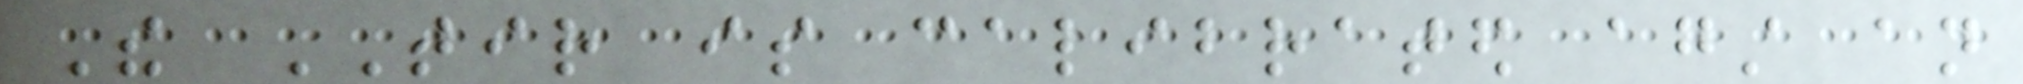The TIR is calibrated against an
